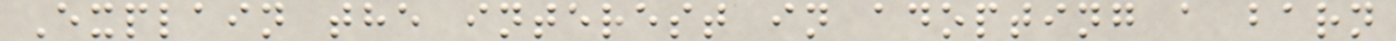Explain the interest in adopting a barn
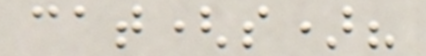cat(s)?
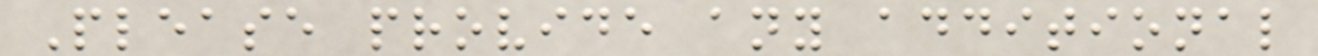Please provide any additional
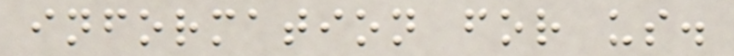information for us.
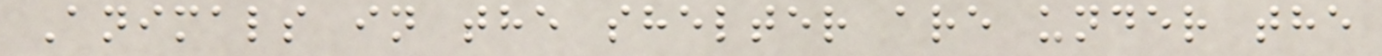Animals in the shelter are under the
